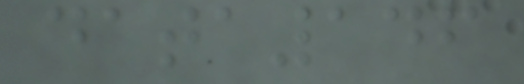data146
